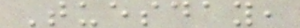Tuesday,
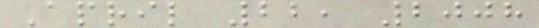April 22, 2008
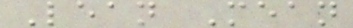Lean Mean
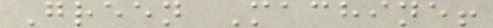Green Machine!
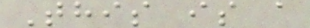This is a
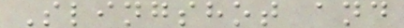Slingshot and
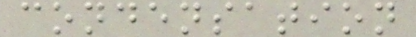condensation
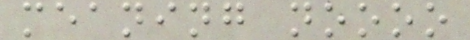meaning noooo
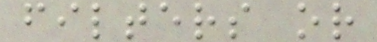filters or
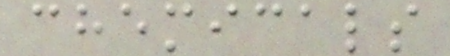chemicals
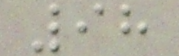98
